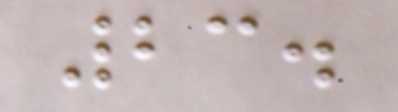23.
